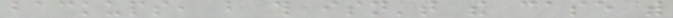backups, but this isn't the case with
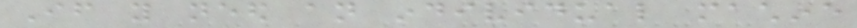If you need an individual machine
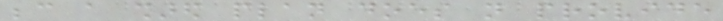because a shared plan does not provide
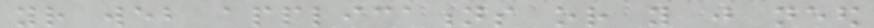your web applications or you just need
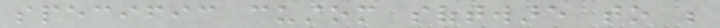specific custom software to be
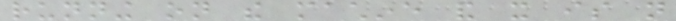running on the machine and it is not
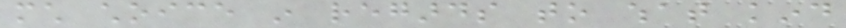much choice in regards to what kind
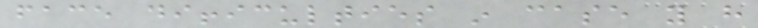face difficulties in case you have
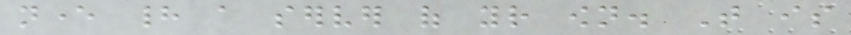never had a server of your own. That is
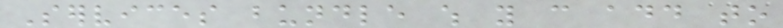Services bundle which you can add to
